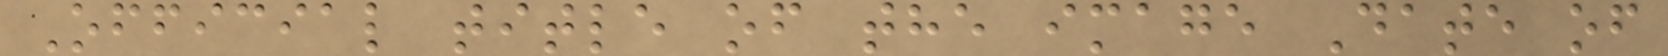Official title of the image Date of
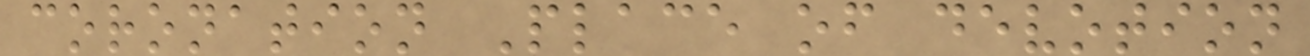coronation Place of devotion
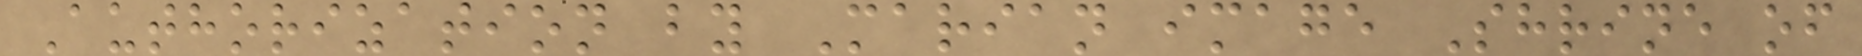Authorization by Marian image Shrine of
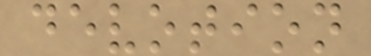devotion
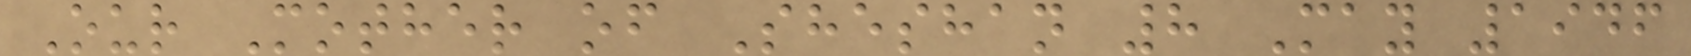Our Mother of Sheshan 8 May 1946
